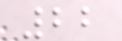22
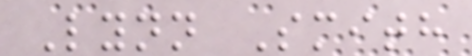Lynn Smith
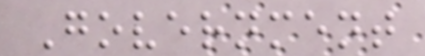Government
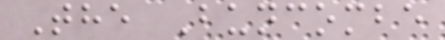The Buncombe
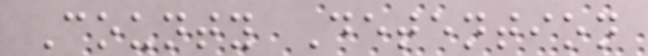County Detention
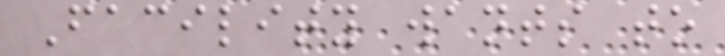Facility wants to
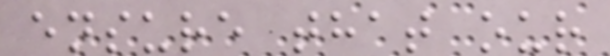ensure that our
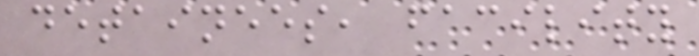detainees, facility
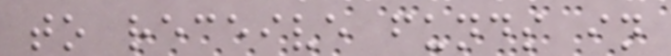to receive funds in
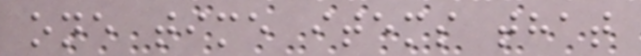one time items that
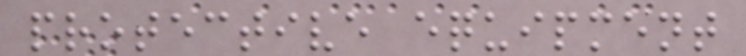protective equipment
